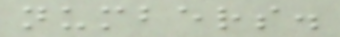numbers.
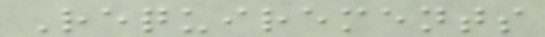Requirements
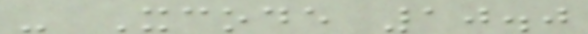- Xcode 10.0
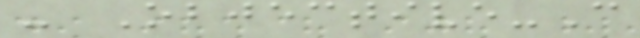- Objective-C
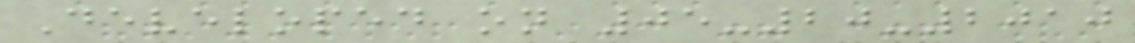Developed on 05-20-2010
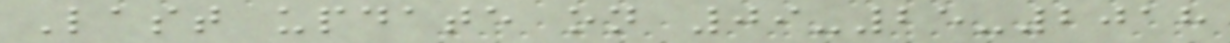Last update on 09-25-2018
